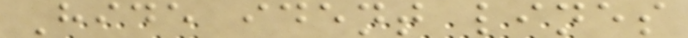Hide ident lines
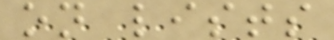on lists
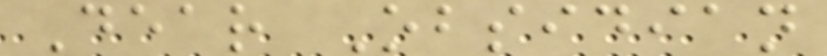Dear Obsidian
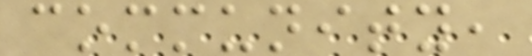community,
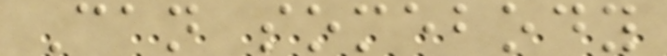Can somebody
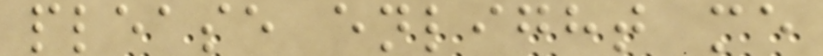please enlight me
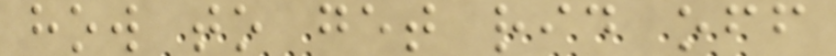how to get rid off
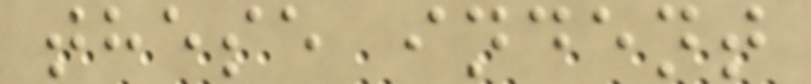these indent
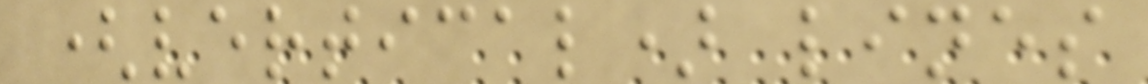(vertical) lines
